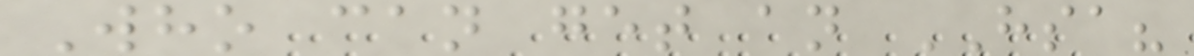Who can get an HSA?
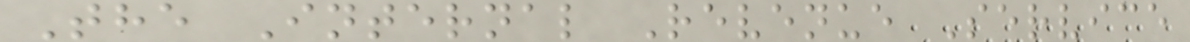The Internal Revenue Service
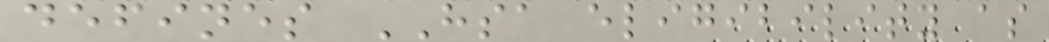defines HSA eligibility as
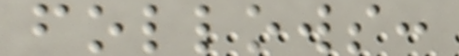follows:
